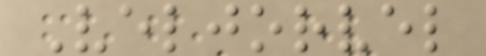Veljorvel
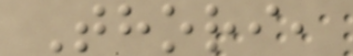Thori,
